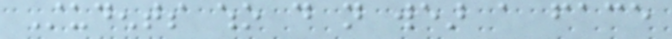Students who do not wear a face
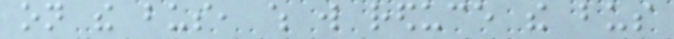on the bus, which will reduce the bus
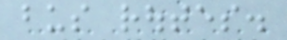bus routes.
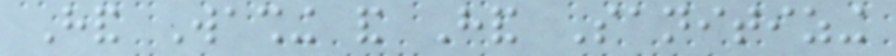Hand Washing and Hand Sanitizing
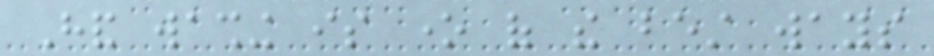Hand washing is one of the best ways
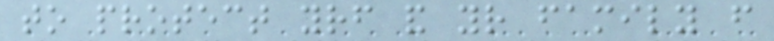to protect yourself and your family from
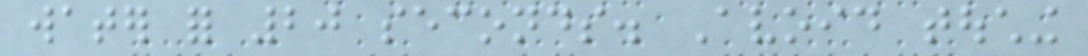water for 20 seconds. Avoid touching
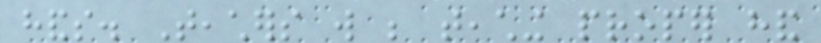hands. Teachers will be teaching proper hand
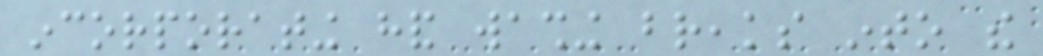incorporating hand washing breaks into the
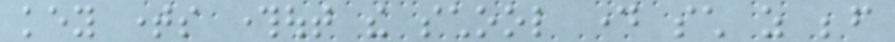key times throughout the school day such as before
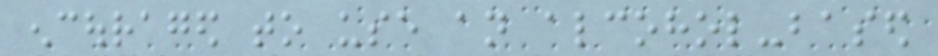encouraged to use an alcohol-based
